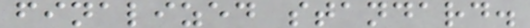finalized standard.
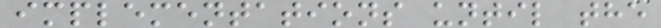implementations until the
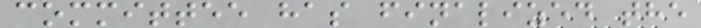committee has finalized the
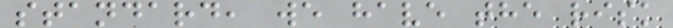standard, we have the risk
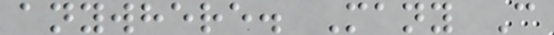anywhere. Many C
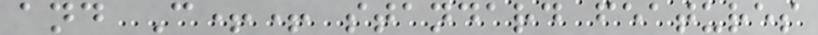and C++ standard features
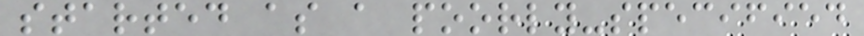started as a poorly-specified
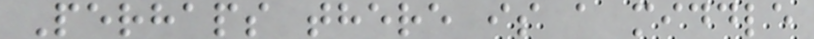Perhaps there is a middle
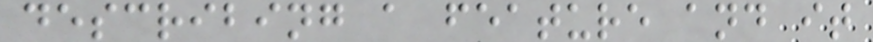describing a feature and it
